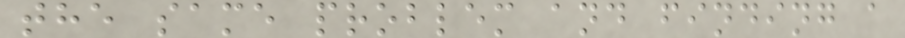the same problem and finding a
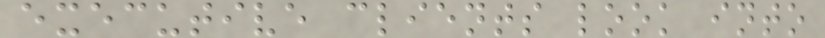executive clients look into
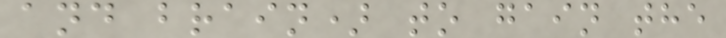and brain) to gain the
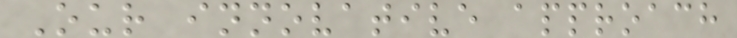Our innovative approach
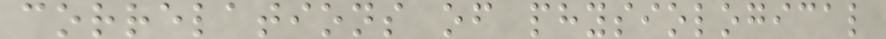correlations of physiological
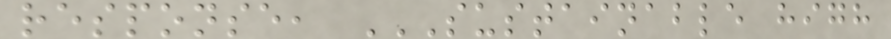response, SUSTAINABLE HIGH
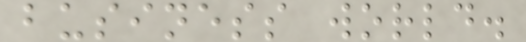business world.
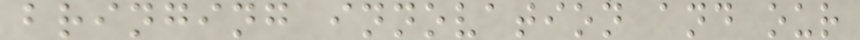bringing innovation and our
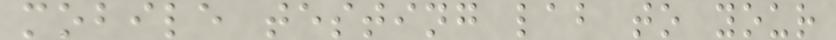mobile testing lab to your
